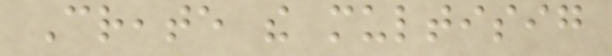Create the multisig
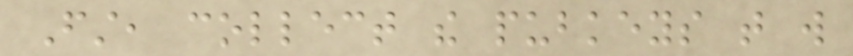First, collect the pubkeys that will
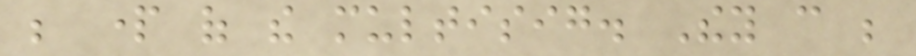be part of the multisig. They can be
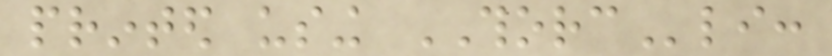printed using THORCli:
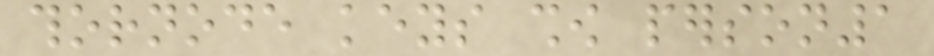thornode keys show person1
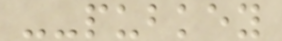--pubkey
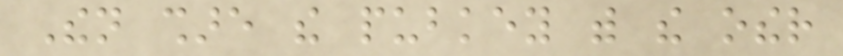Then share the pubkey with the other
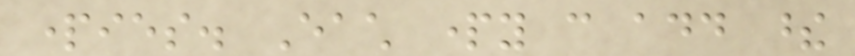parties. Each party can add these
